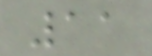11
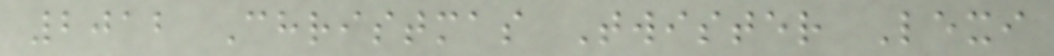2012 Christmas Twister Lexi
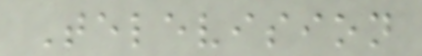Television
